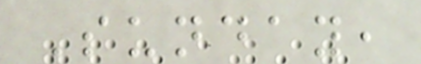Sunday,
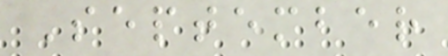September
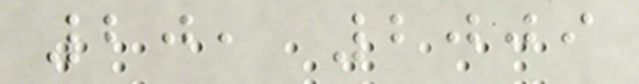20, 2009
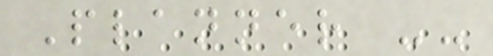Planner --
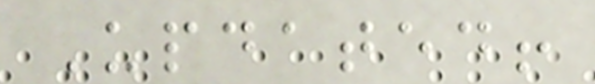Updated!
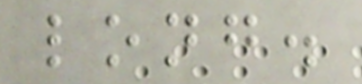long.
